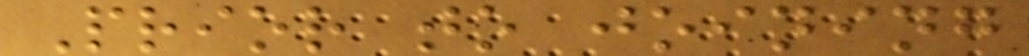Prior to joining
